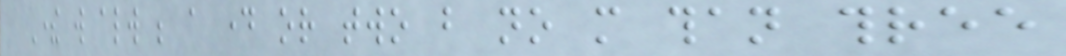There will always be a day or two but no more than three
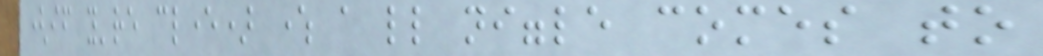(if you're clever) where a little niggle comes to
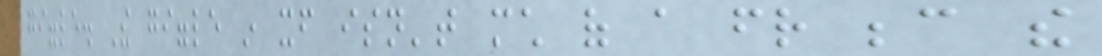giggle. The giggle in itself isn't much of a friend because the
